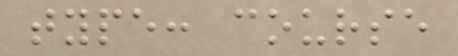type: course
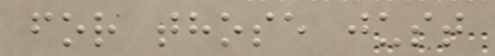for those just
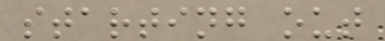starting out
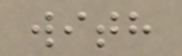with
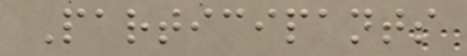Participants
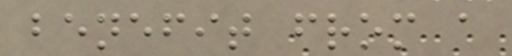benefit from a
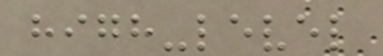high-level
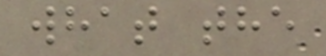what the
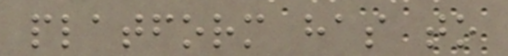platform has to
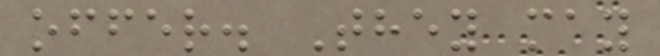offer. They may
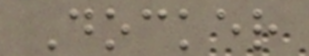Docker
